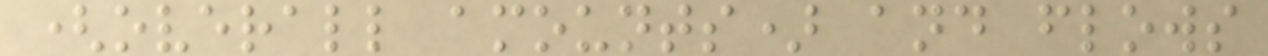(overall amounts) and flows
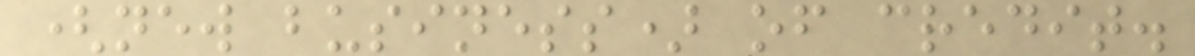(new business) of credit.
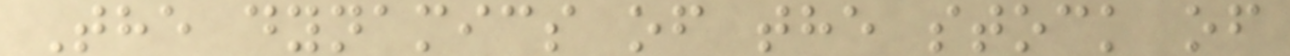The dynamics of the stock of
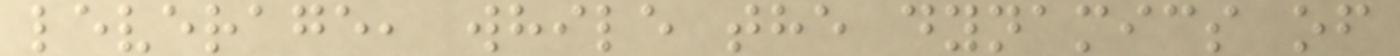leverage, while the dynamics of
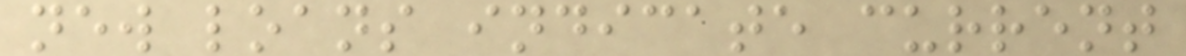new loans indicate current
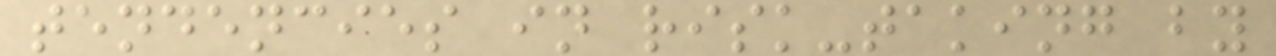tendencies in risk-taking by
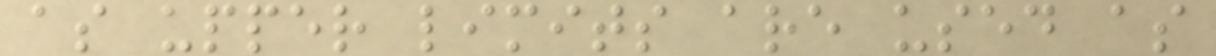as upper limits are used as
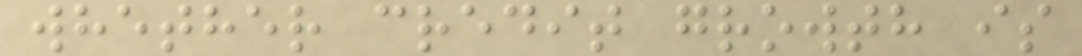whether credit growth is
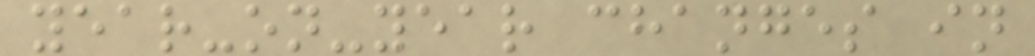year-on-year changes in
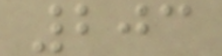203
